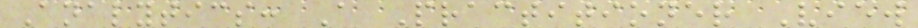Analytics: A Practitioner View
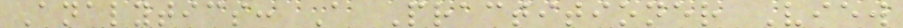Analytics: A Practitioner View
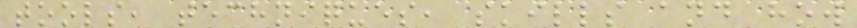tools, techniques, skills and how
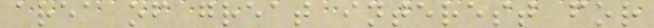area of great interest for
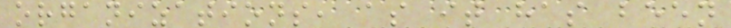organizations, as it has been
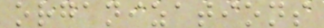organizations
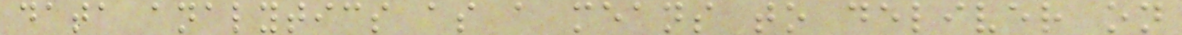data analytics as a means to deliver on
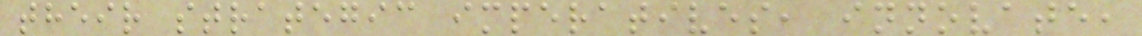their strategic imperatives, innovate,
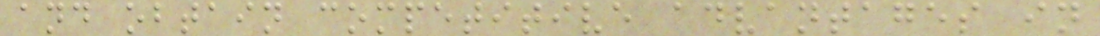and obtain competitive advantages in
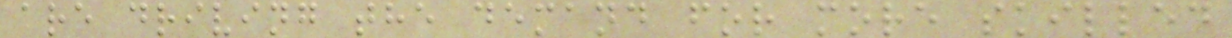are driving the demand for more skilled
